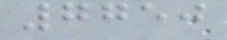7750
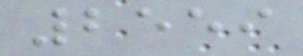2559
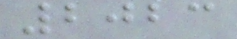2023
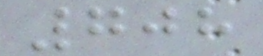708
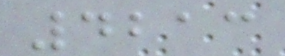4213
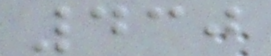430
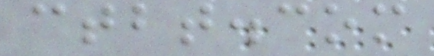ctbt.com
